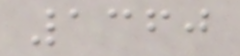1360
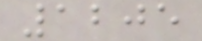1205
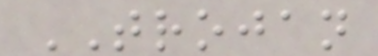TROJAN
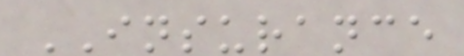INSURANCE
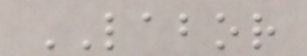LABOR
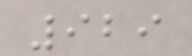929
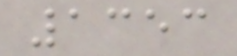1353
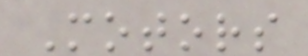Motors
